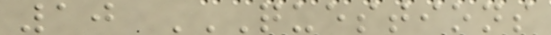10 QUESTIONS
